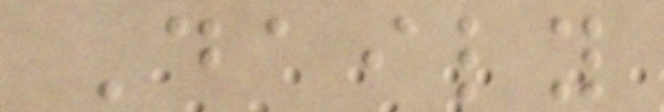Daily
